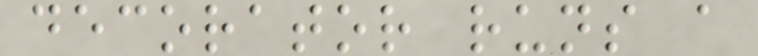decorator runs a
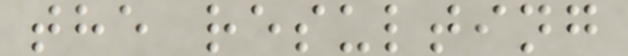the resulting
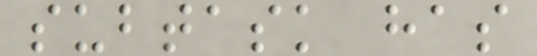subtask has
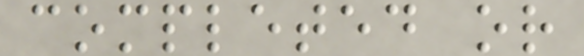completed or
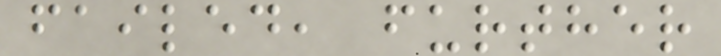failed, further
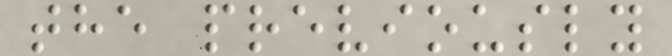the previously
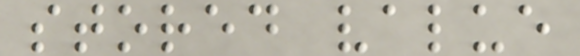stored value
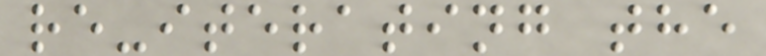re-iterating the
